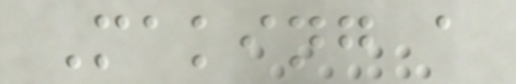Making a
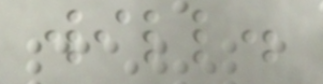will.
